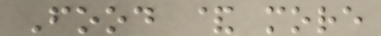Food & more
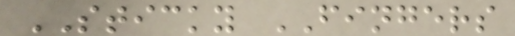STICKY FINGERS
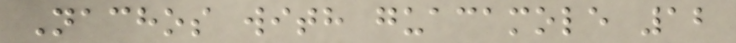Nachos with guacamole 12
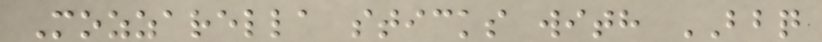Mozzarella sticks with BBQ
